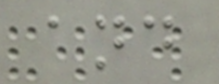and
